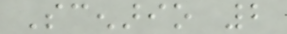Scenario 2
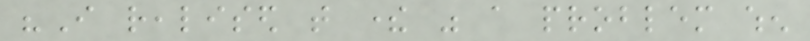"I realised that there was a problem when
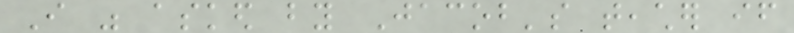I was asked by Jacob's teacher if
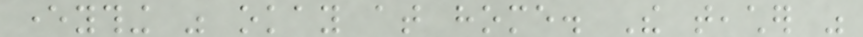everything was okay at home. The teacher was
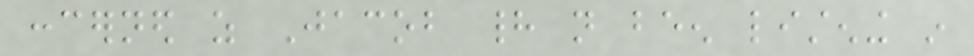concerned as Jacob had not been listening in
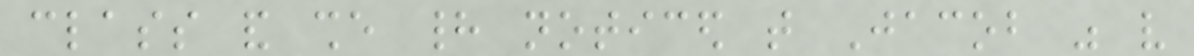class and she had noticed that Jacob was very
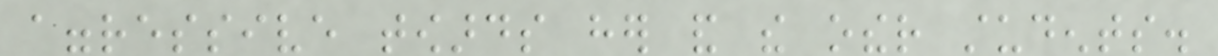aggressive towards her and the other students.
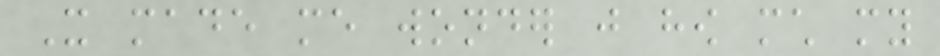It made me wonder just how much my
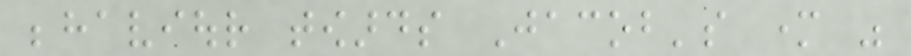behaviour towards Jacob's mother was
